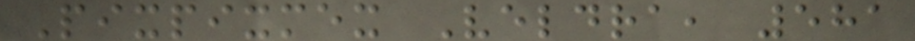Pixpixmex Veldra, 581
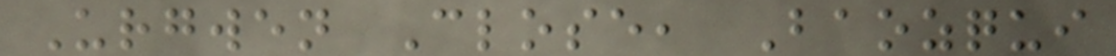Urgwen Close, Baozqui
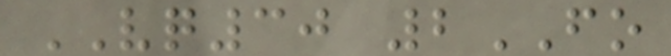VQ30 2FO
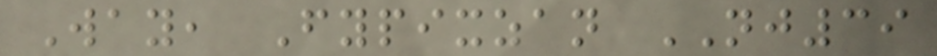Way, Fypixzan NJ39
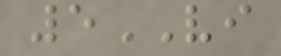5VI
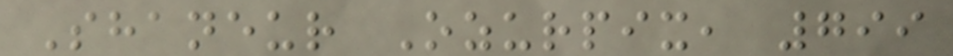Shaneur Ozurpix, 799
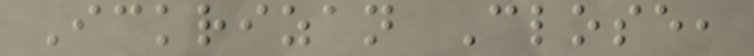Ickrizan Close,
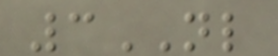3NL
